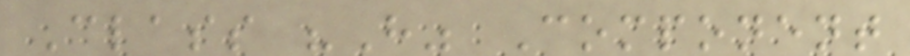Class "H" Component
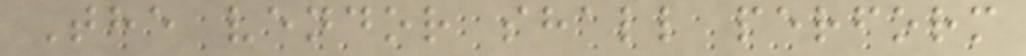The vendor shall perform
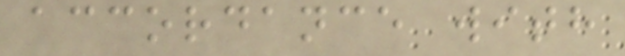accordance with
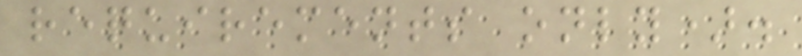requirements only).
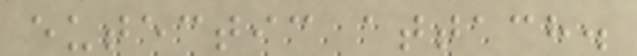eutectic attach.
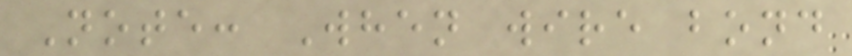Note: When wire bond
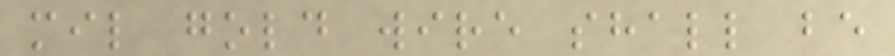mil gold wire shall be
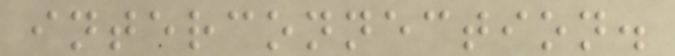interconnection.
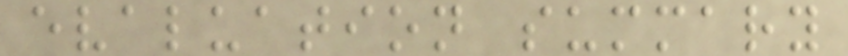evaluation summary
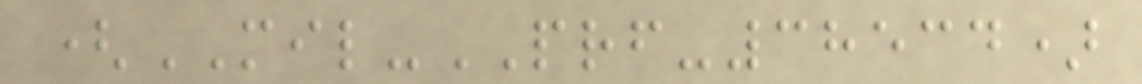(MIL-PRF-38534)
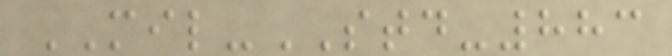MIL-STD-883
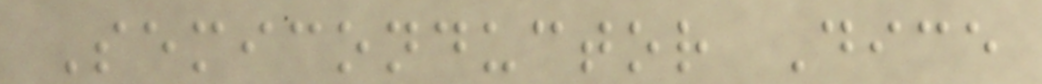Semiconductor Dice
